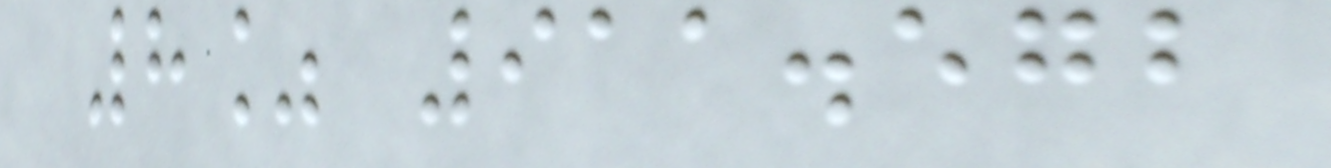8% 911.572
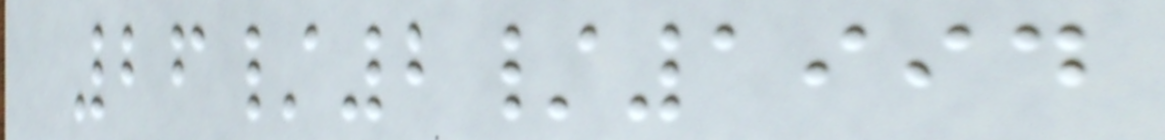26/2/1994
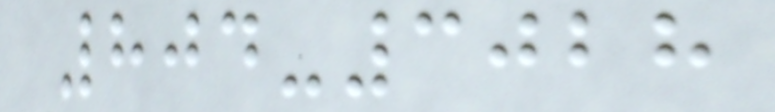804-3028
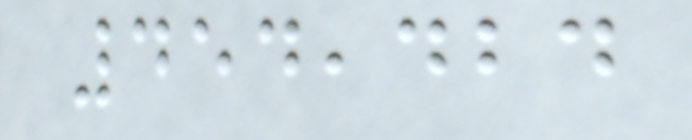454,424
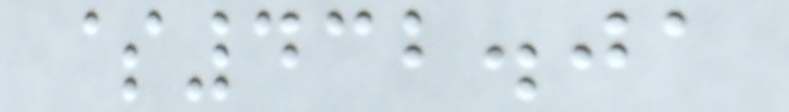$432.01
